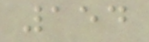154
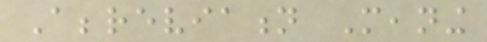Abbreviation Meaning
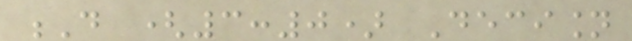D (3:0) Decision
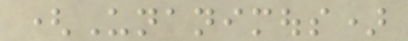(Unanimous)
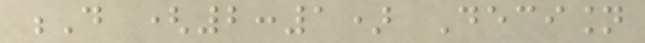D (2:1) Decision
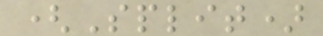(Split)
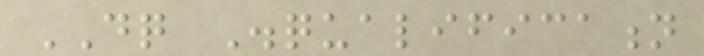DQ Disqualification
